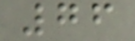76
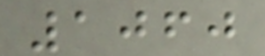1060
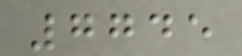7745
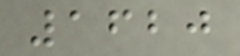1620
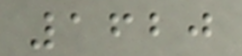1620
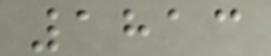1813
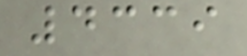4339
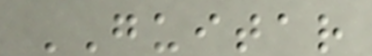GUITAR
